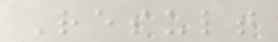Result
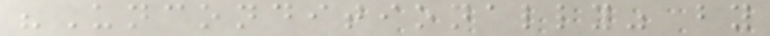"Unconditionally" by
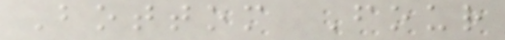Bottom Four
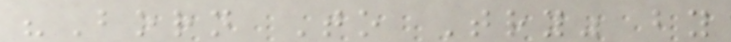"Born To Try" by
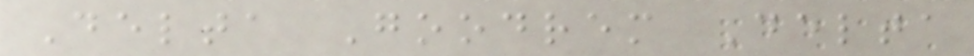Delta Goodrem Delta
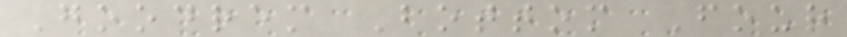Goodrem Bottom Four
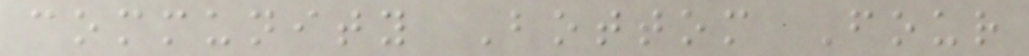community Bottom Four
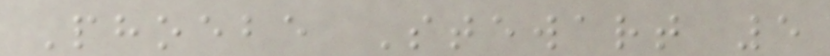Phoebe Stewart 5
